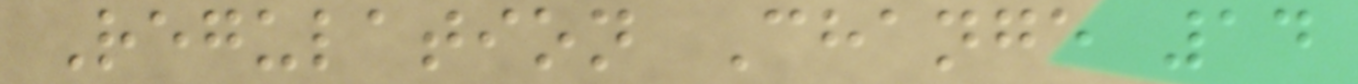Regulation Change 14
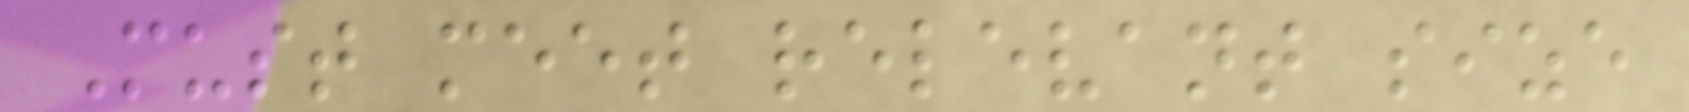Must meet relevant size
